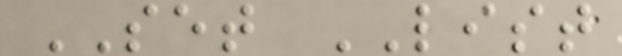SET LIST
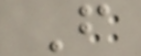F
